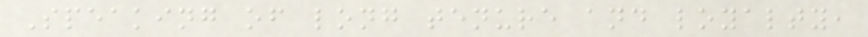Speaking of long tenure and loyalty,
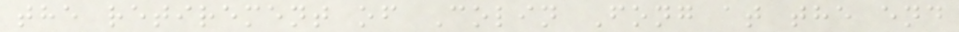the retirement of Colin Fong at the end
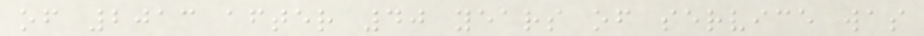of 2013 after 40 years of service was
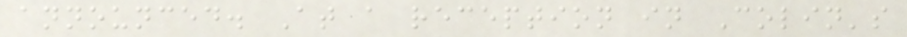announced. At a reception in Colin's
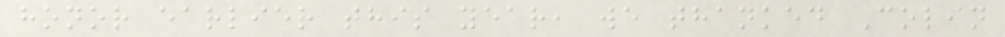honor earlier this year, we thanked Colin
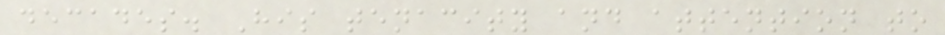decades. His tenacity and attention to
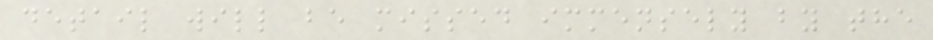detail will be missed immensely by the
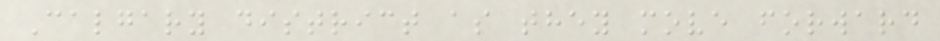Calgary district as they move forward
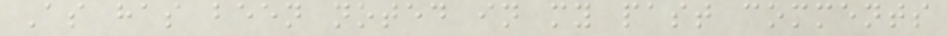As has been noted in my past comments
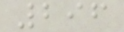296
